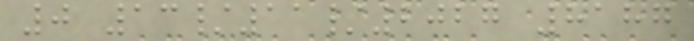0 13/11/2027 8187
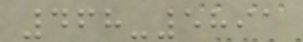468-5891
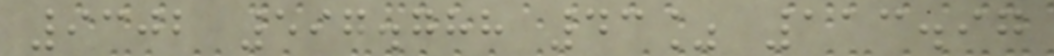9302 597.788 43% 113.97
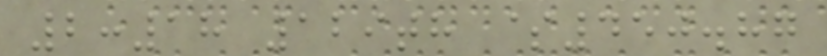2:18 129th $450.87
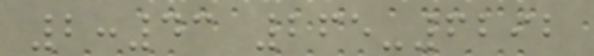2:43 265-6292
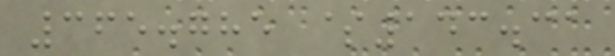365.785 $143.31
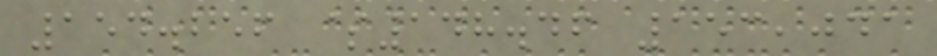154.256 $148.46 153,041
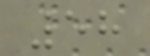58
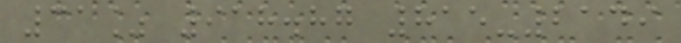31% 918.87 815-2149
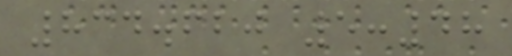834.620 5:48
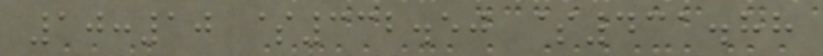10:10 $332.50 $431.88
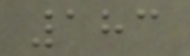183
